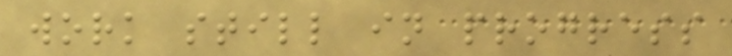work still in progress
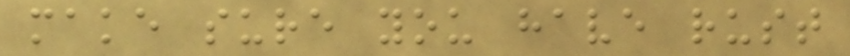make sure you have rust
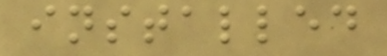installed
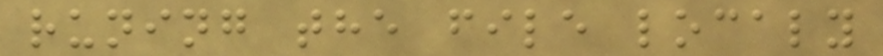runing the file localy
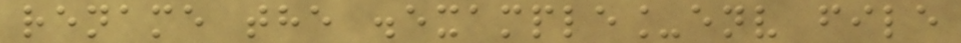rename the .example_env file
